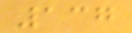137
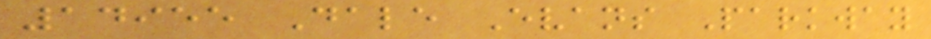14955 Dale Evans Parkway
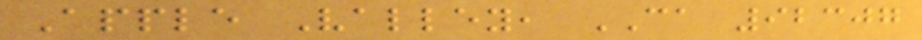Apple Valley, CA 92307
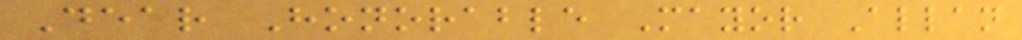Dear Honorable Mayor Allan
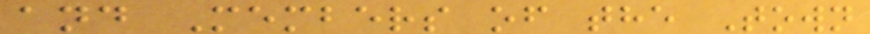and Members of the Town
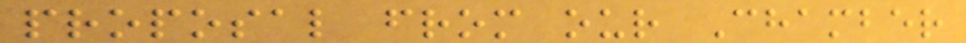proposal from our Chamber
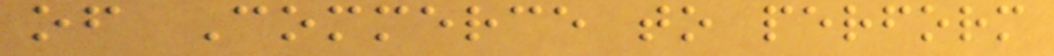of Commerce to perform
